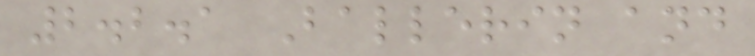2.2.1 Ballerin and
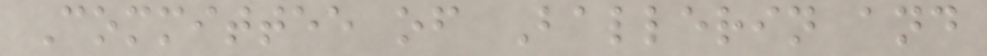Committee of Ballerin and
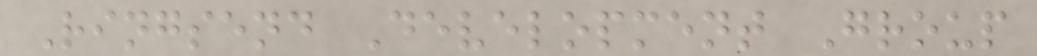Ringsend Development Group
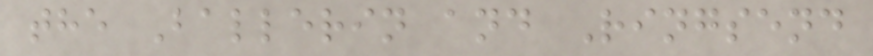the Ballerin and Ringsend
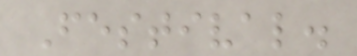Festival.
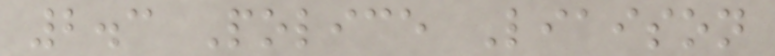2.3 Police Liaison
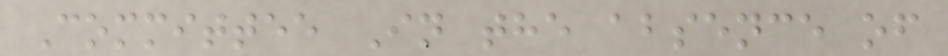Committee In the absence of
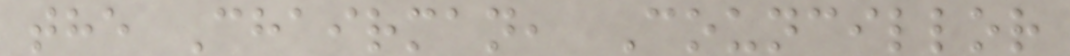the Chairman, Councillor
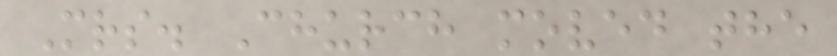Mrs. Church moved the
